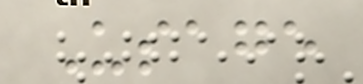Usage
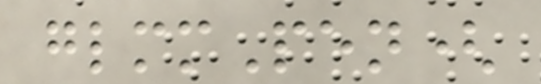glmmPen(
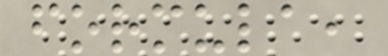formula,
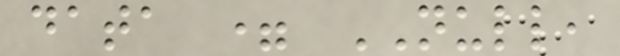data = NULL,
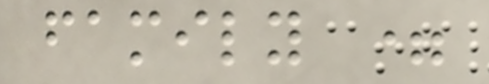family =
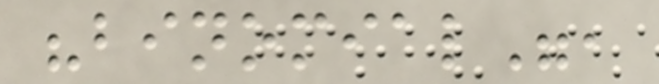"binomial",
